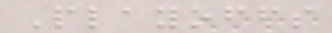Playoffs
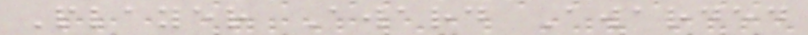Player Award Awarded
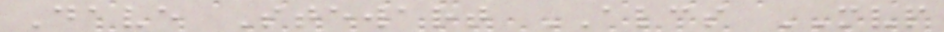Dave Stewart ALCS MVP
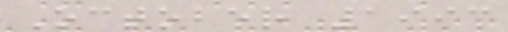October 1993
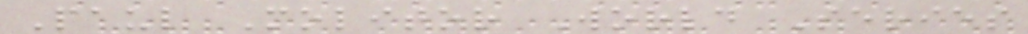Paul Molitor World Series
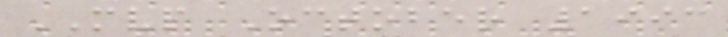MVP October 1993
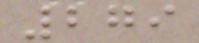279
